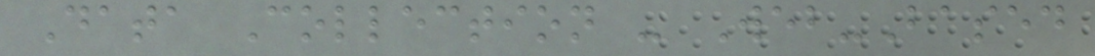Data Collection - Web-Based
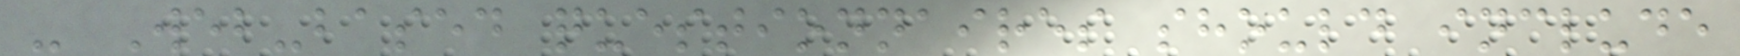- Web-based questionnaires should include
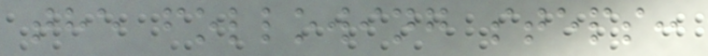the following steps:
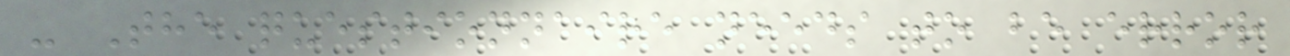- The questionnaire needs to be error
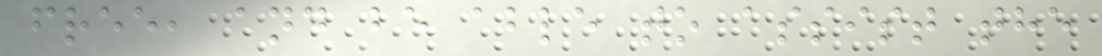free, and be able to assist the
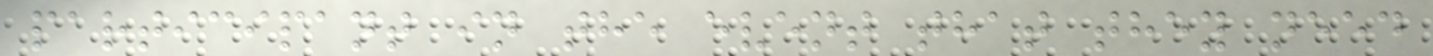participant in the event that they need
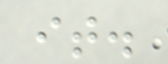it.
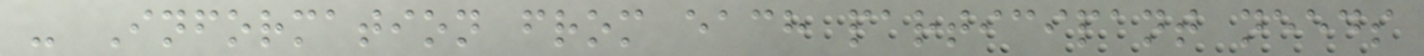- Information from each participant needs
